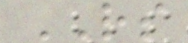RS
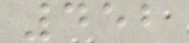452
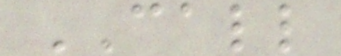CALL
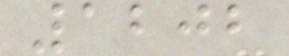1202
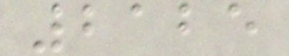2125
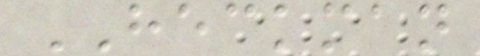HECKMAN
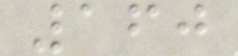160
